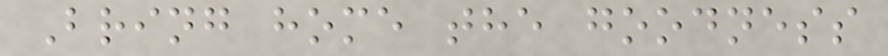Bring home the goodness
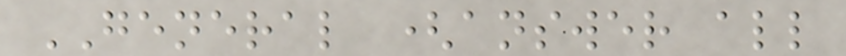GENERAL (answer all
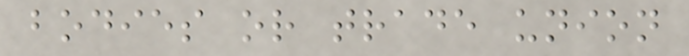bodies or trade union
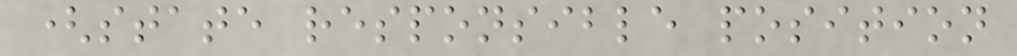(state responsible position
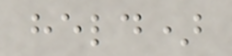held)
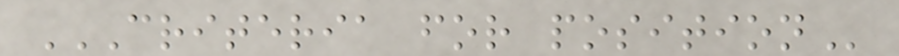CRITERIA FOR POSITION
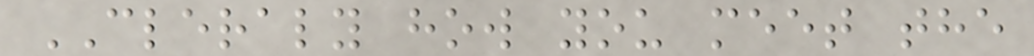CLERALY how you meet the
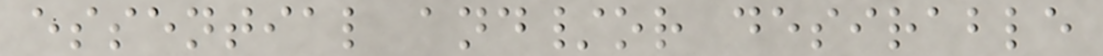essential and/or desirable
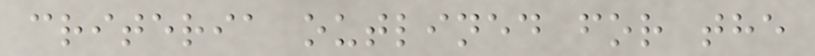criteria outlined for the
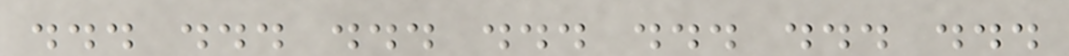... ... ... ... ... ... ...
